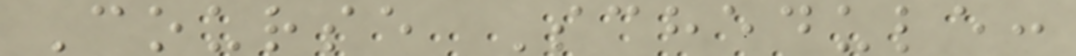Course Schedule:
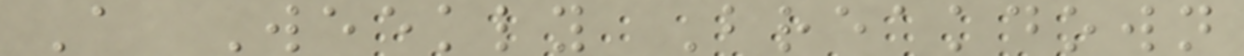A Weekly Breakdown
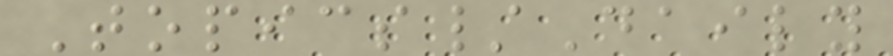Topics/Daily
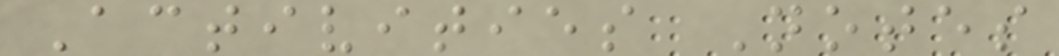Activities Notes
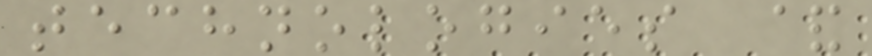technologies &
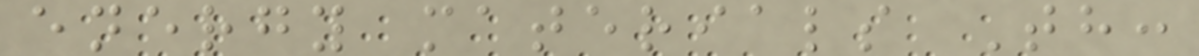energy materials Th:
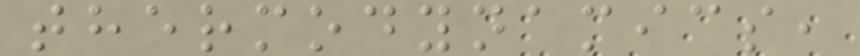thermodynamics,
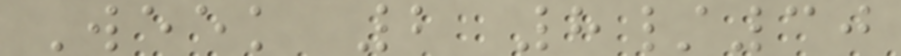Week 2 8/30
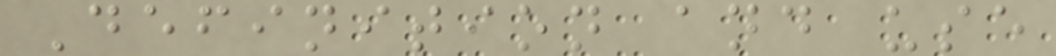Definition and use
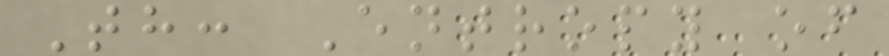Th: Entropy of
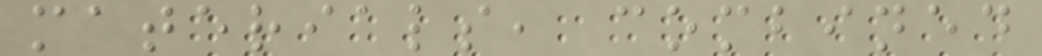materials, combined
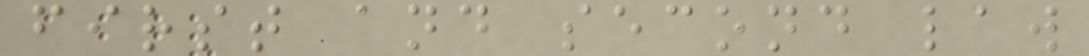first and second law
